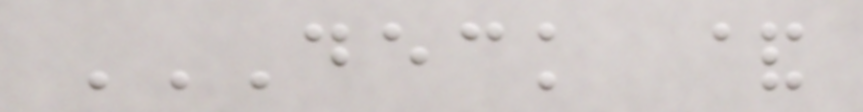DECK &
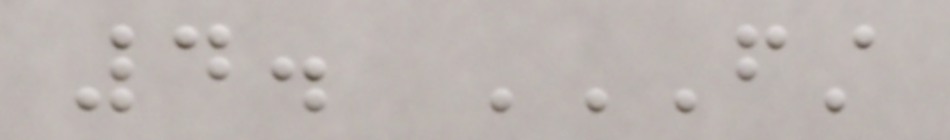4. FIRST
